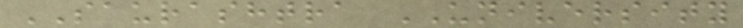SAURASHTRA UNIVERSITY
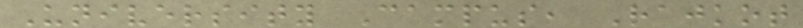University Campus, Rajkot
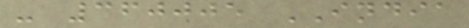- 360005 INDIA
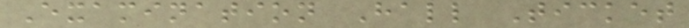Examination Hall Ticket
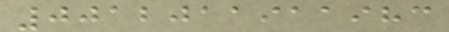0012011911983
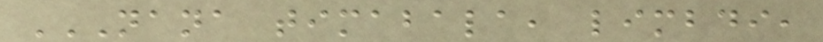NANA TIMABALA, LIMBDI,
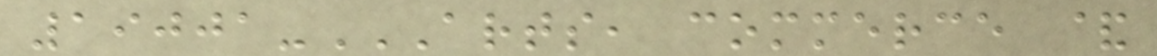19001-ARTS, COMMERCE &
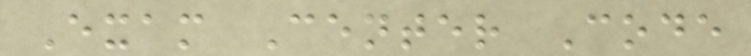Exam Center Code
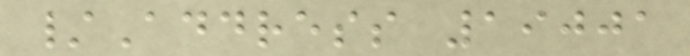/Address 19001
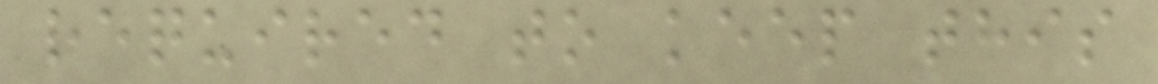required to keep this
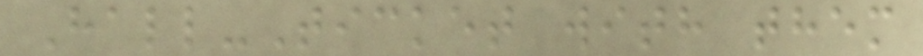Hall-Ticket with them
